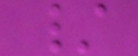/
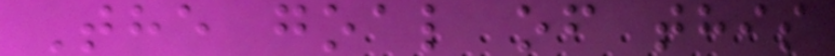The goal of this
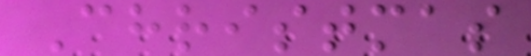Christmas
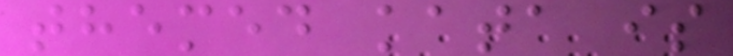themed kata is
